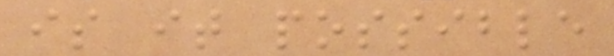is it possible
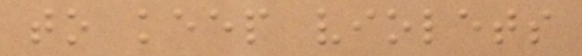to keep violets
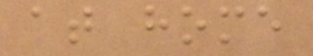at home
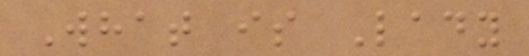What is Lady
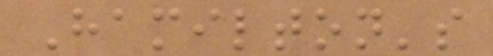Hamilton's
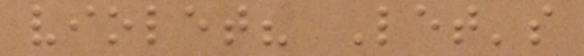violet? Let's
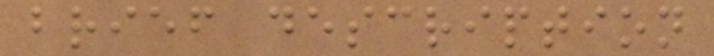brief description
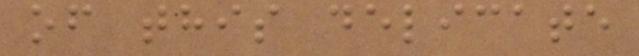of this delicate
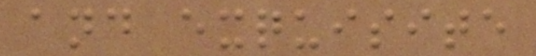and exquisite
